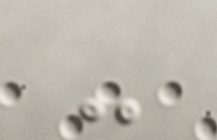-
